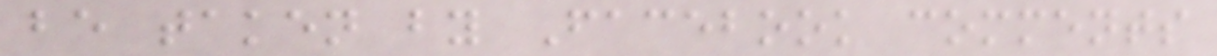be taken by Facebook comments
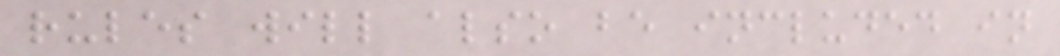rules will also be included in
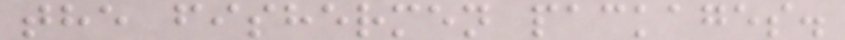the fishermen packages.
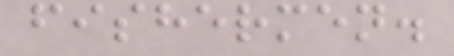fishermen.
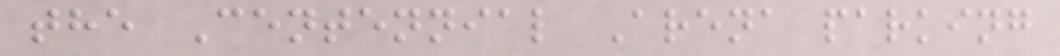the Centennial Arena parking
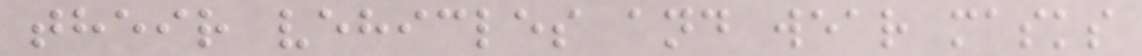their vehicles and wear masks
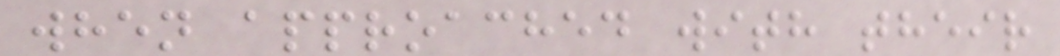when approached with their
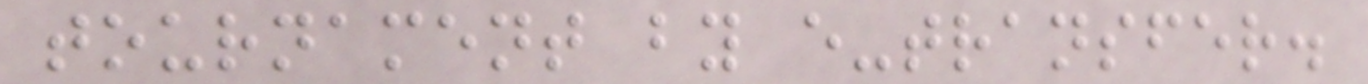tournament by e-transfer.
